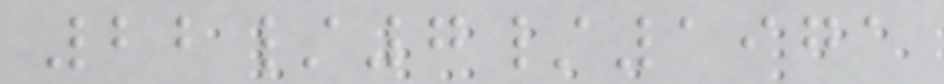22/7/1971
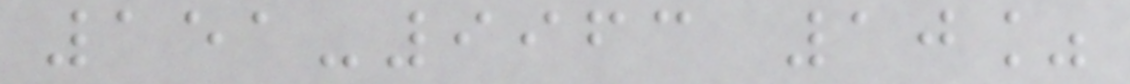151-9963 10%
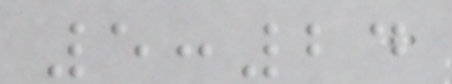5:24
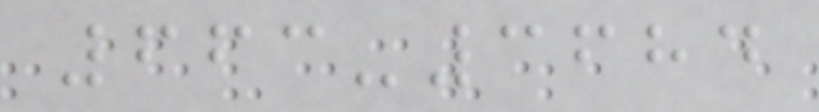663-3684
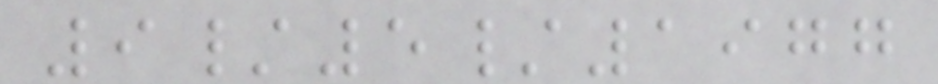9/5/1977
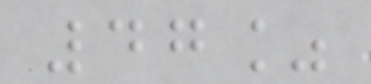47%
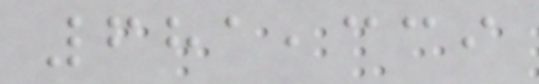681,339
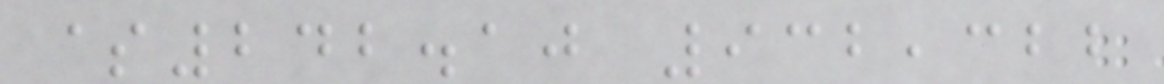$242.10 932,322
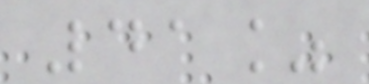41%
